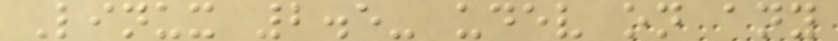Linux 2.5- udev on any
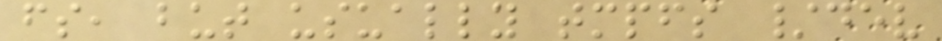fs, but usually tmpfs /dev
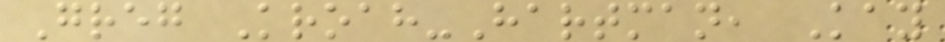Greg Kroah-Hartman, Kay
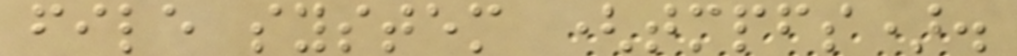file system (tmpfs).
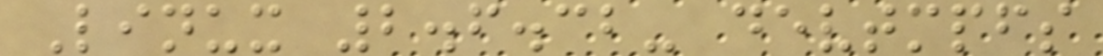Linux 2.6.32- devtmpfs
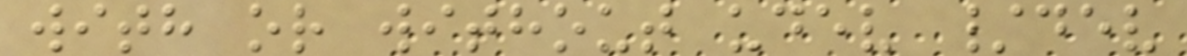with or without udev /dev
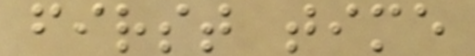first time
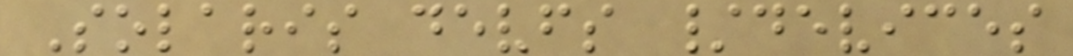Solaris devfs /devices
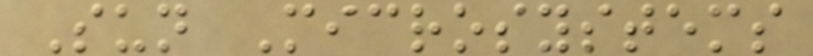Sun Microsystems
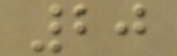20
